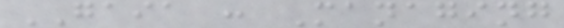GAIA : Managing
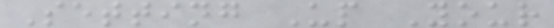Setting Up Your
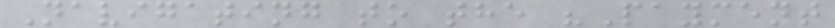Navigating to the "Payment
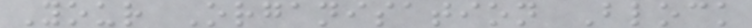Your Organisation Block
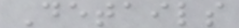Details
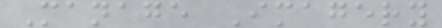Manage Imagery
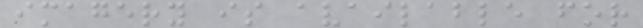imagery is available for
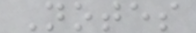Notes
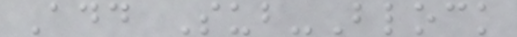Add Sub-Block
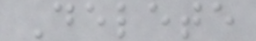Delete
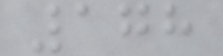178
